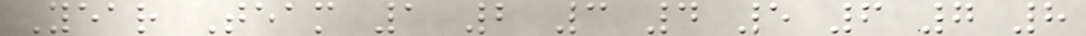Year Team 1 2 3 4 5 6 7 8
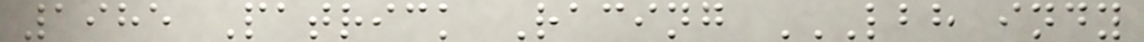1985 Patrick Racing LBH INDY
